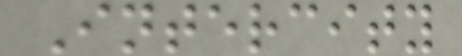Intercity
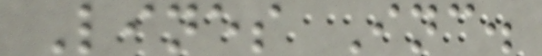Lines Inc.
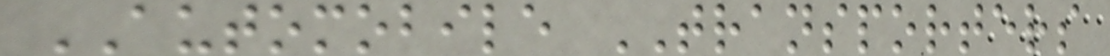AUTOMOBILE TRANSPORTERS
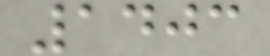1403
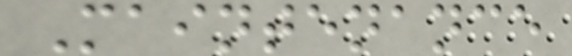Maintenance
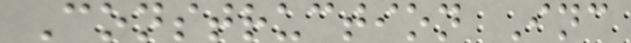Construction Inc
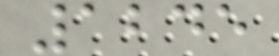1245
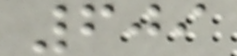609
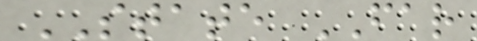STATE FAR
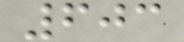603
